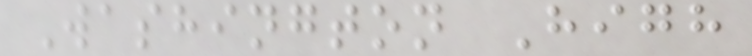Washington High
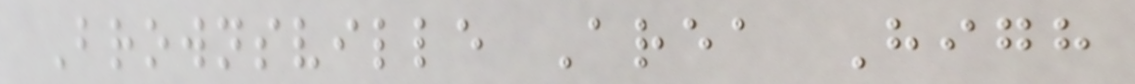Brownsville Area High
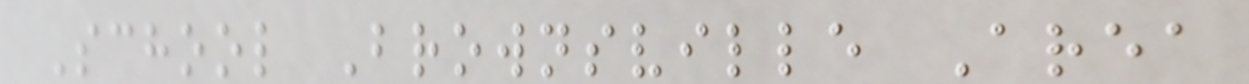School Brownsville Area
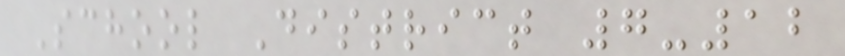School District 7-12
